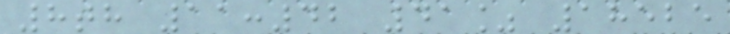8th 11:42 41% 18525
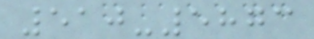510-5873
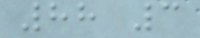88 3
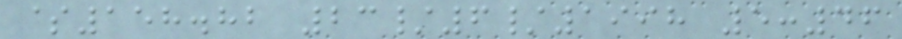$158.82 23/6/1998 5:46
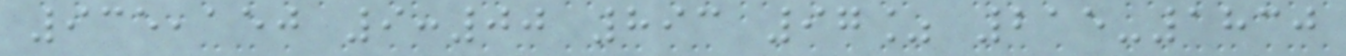935,150 9:00 893 97% 215-1830
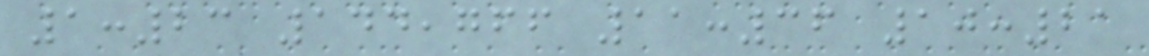1:23 144,766 11:36 10:21
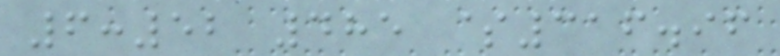6:52 485 $316.96
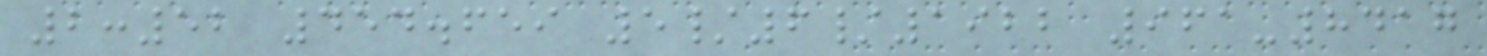2:52 454.659 5/6/1922 961-8417
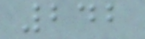242
